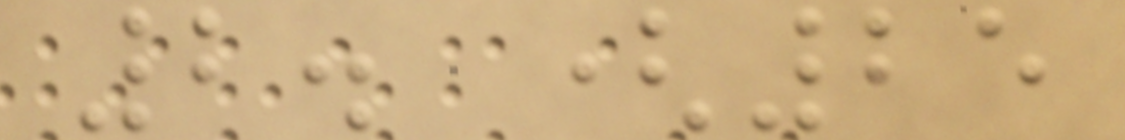2. (25
